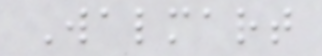Walmart
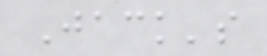Jack's
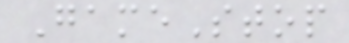GameStop
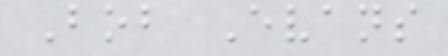Bob Evans
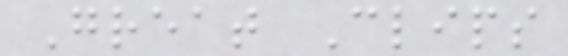Great Clips
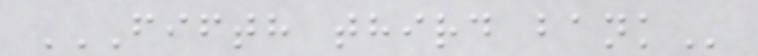FIFTH THIRD BANK
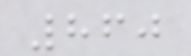860
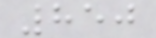850
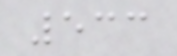533
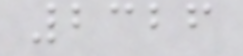2326
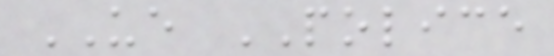UE POLICE
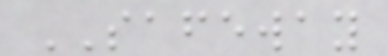SAFEWAY
